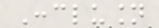Conclusion
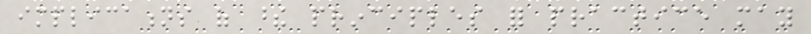implications of these principles for practice may
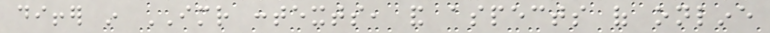differ in IMR contexts, and aspects of online
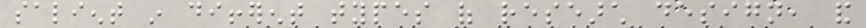salient in different types of research design, and
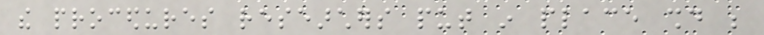the procedures researchers put in place should be
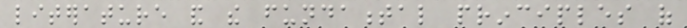literature and the fundamental principles of
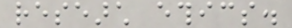research ethics.
